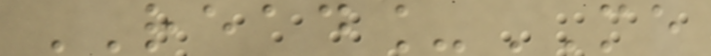READ_ME
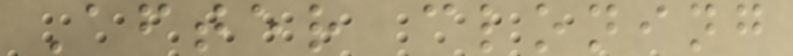After cloning
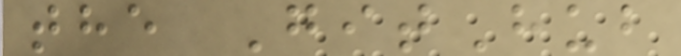the GitHub
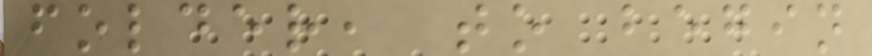folder, to begin
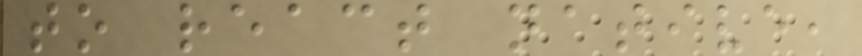to react native,
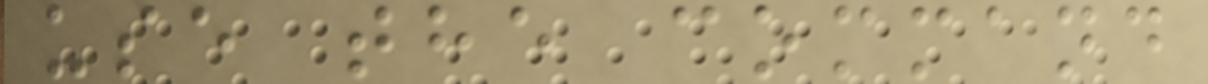use the command
